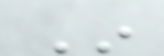In
